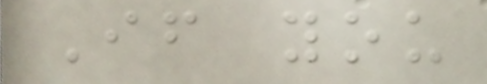If you
